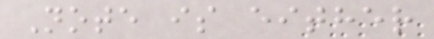Note is either
